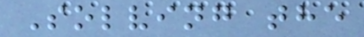Solving the
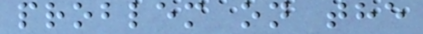problem on the
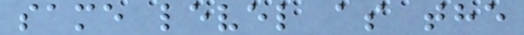same level as the
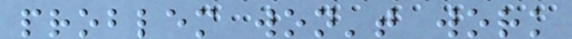problem won't work
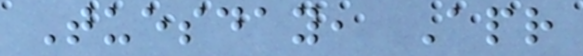Tuesday, Apr
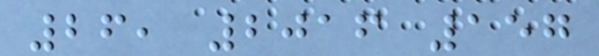26, 2016 157
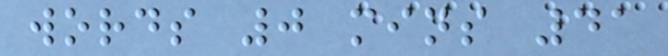words 0 mins 41
